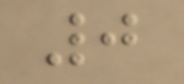0
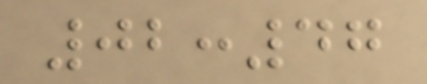02:47
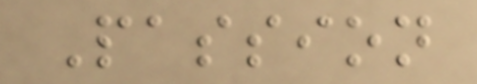Passion
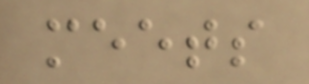meets
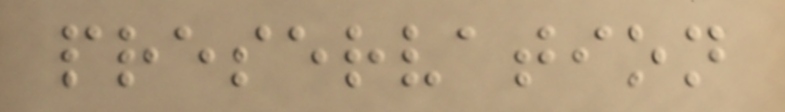preservation
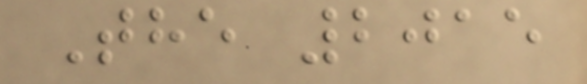The 2015
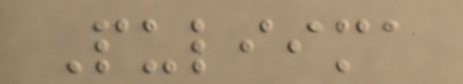Puliima
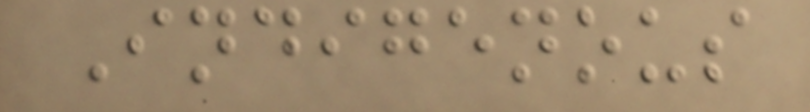Indigenous
